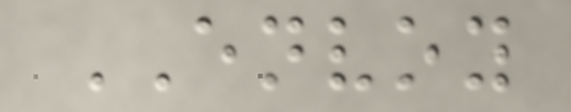ENVOY
